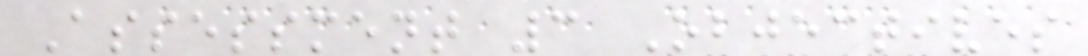Assessment 3 Objectives
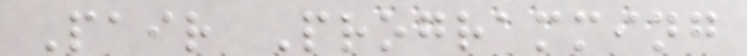Pair Programming
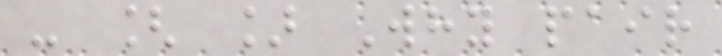- [ ] Why pair
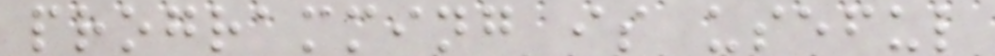programming is useful
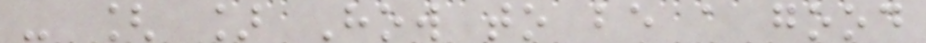- [ ] How to be a good
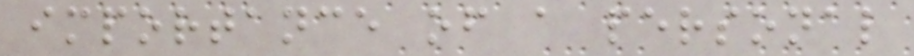importance of a personal
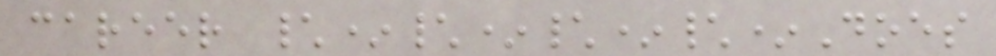career \*\*\*\*Does
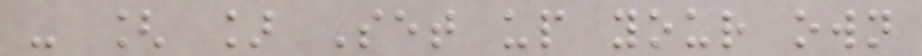- [ ] Set up your own
